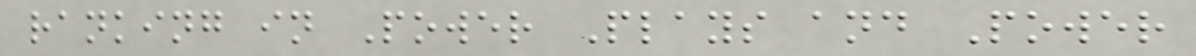ranking in Power Plays and Power
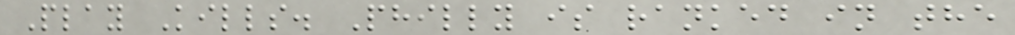Play Kills. Philly is ranked in the
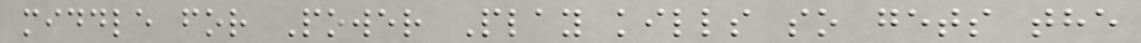middle for Power Play kills so gets the
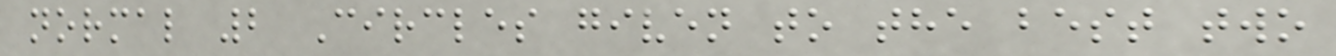normal 2 Circles given to the best two
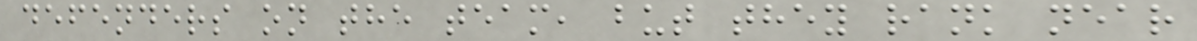defenders on the team, but they rank near
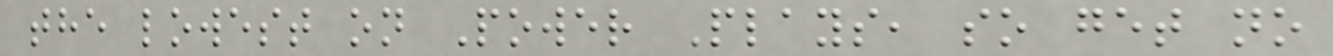the lowest on Power Plays, so get no
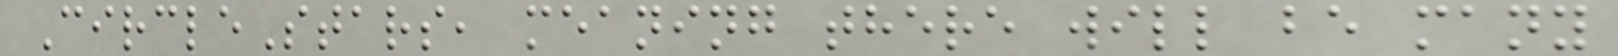CircleStars, meaning there will be many
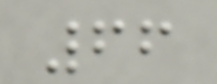66
